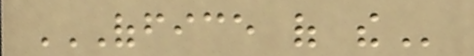OFFICE OF THE
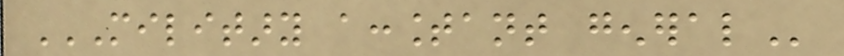MILITARY ACCOUNTANT GENERAL
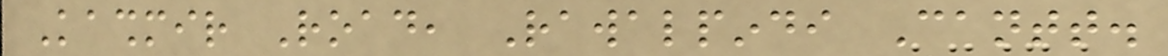Kashmir Road, Rawalpindi Cantt.
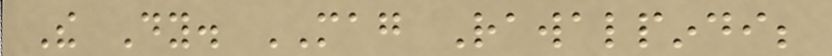The Dy. MAG Rawalpindi;
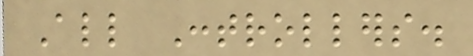All Controllers.
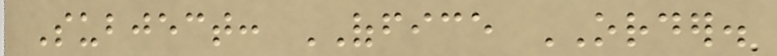Subject: OFFICE ORDER.
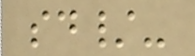sd/-
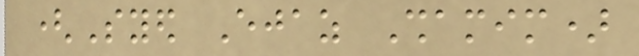(Syed Ejaz Shamim)
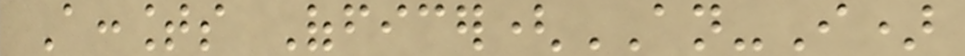Accounts Officer(AN-I)
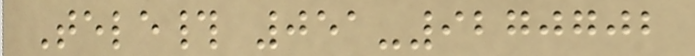Tele# 051-9270702
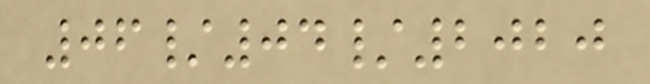06/04/2020
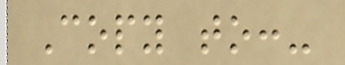Copy to:-
